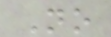No
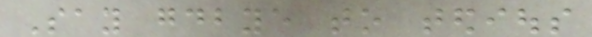Say goodbye to tedious
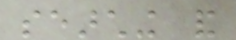searching and
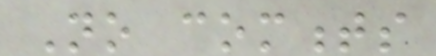No comments
